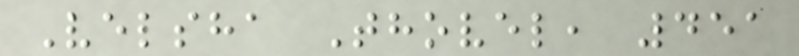Velsha Thovel, 451
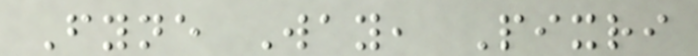Fyne Way, Pixri
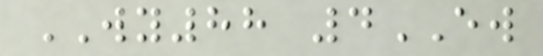WY88 4EW
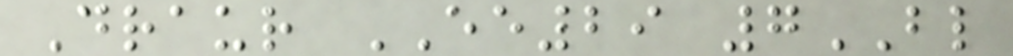Draur EE29 7BL
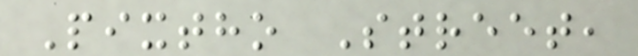Pixtho Street,
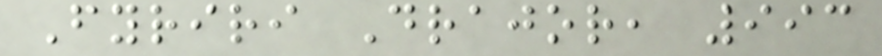Fyriri Drajor, 993
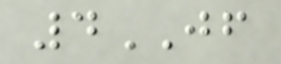4JF
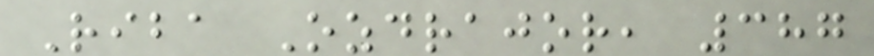Riba Ozdrajor, 387
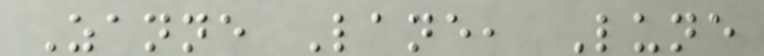Zanne Lane, Lune
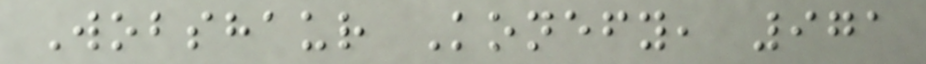Wobshaur Konefy, 971
